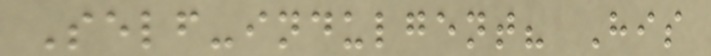Self-indulgent? His
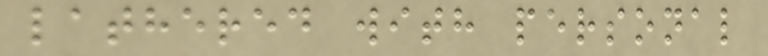lathered with personal
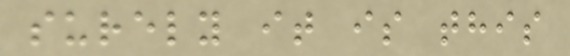surely it is this
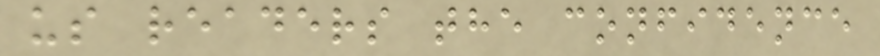us readers the confidence
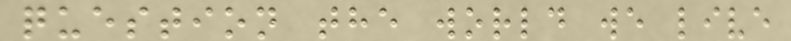question the world we live
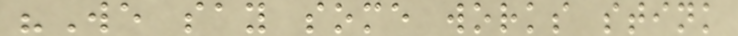"We say some works stink
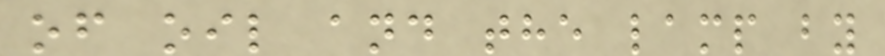of oil and the lamp by
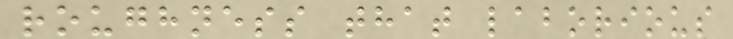roughness that laborious
